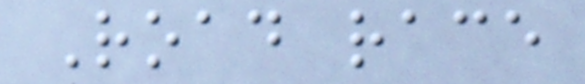Road race
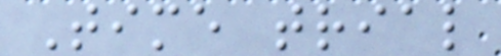Time trial
